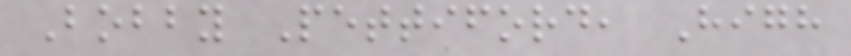Bobby Pettiford, High
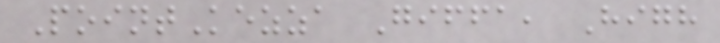PointKezza Giffa, High
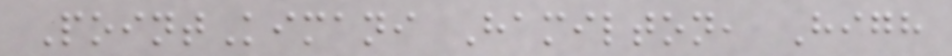PointKimani Hamilton, High
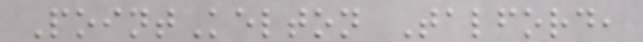PointKelton Talford,
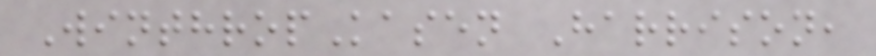WinthropKasen Harrison,
